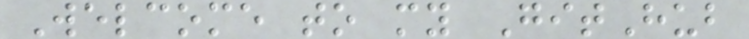Welcome to my GitHub
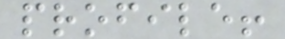profile!
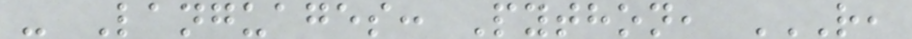- Languages: Python, R,
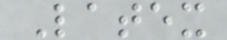Latex
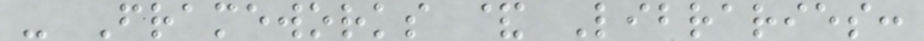- Frameworks & Libraries:
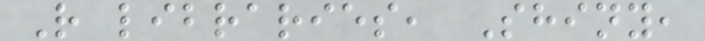R libraries, Shiny,
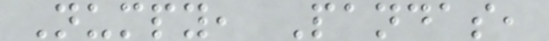Numpy, Pandas,
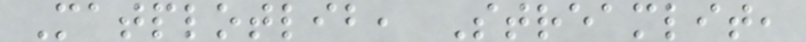Matplotlib, Streamlit,
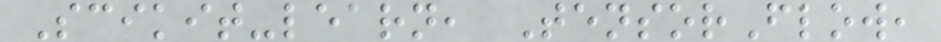Scikit-learn, TensorFlow,
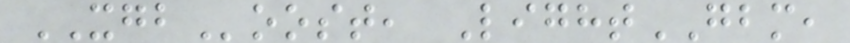XGBoost, LightGBM,
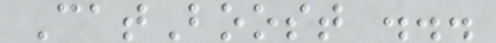CatBoost ...
